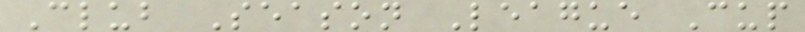Club Season League Cup
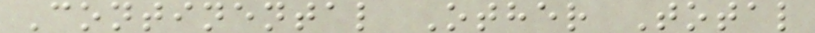Continental Other Total
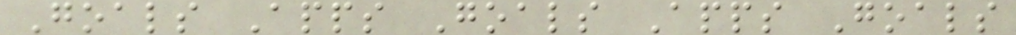Goals Apps Goals Apps Goals
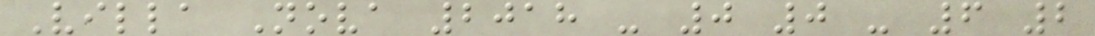Villa Nova 2018 - 0 0 - 6 2
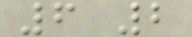6 2
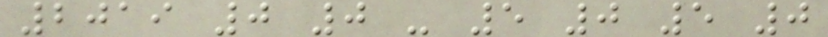2019 0 0 - 5 0 5 0
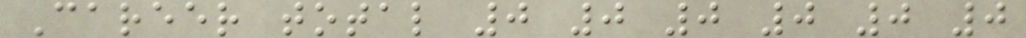Career total 0 0 0 0 0 0
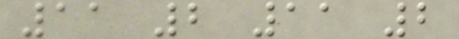11 2 11 2
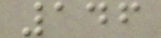146
